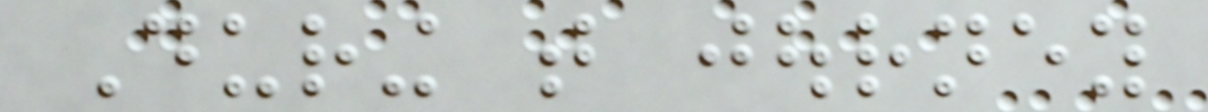During that journey
